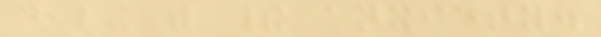dealing with their anxiety.
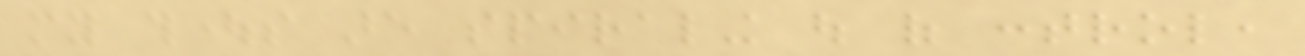my thoughts are spiraling out of control,
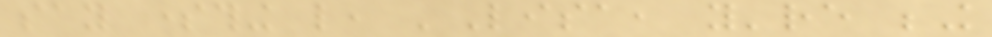say something like, 'Lisa, you're being
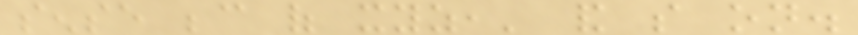sense because of xyz,' and so on.
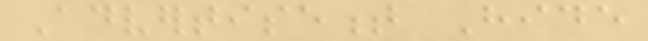Advertisement Hide
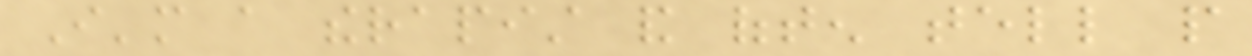I'm a therapist and often tell people
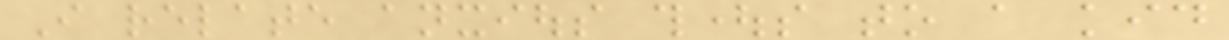I relate anxious thoughts to a kid
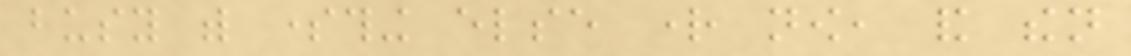busy with something else right now, and then
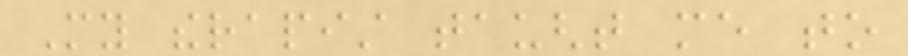My therapist taught me to
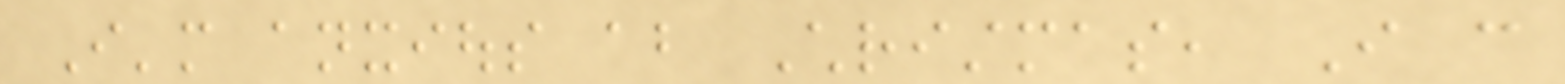I'm anxious about Christmas, I can
